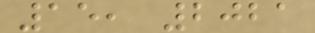15, 2021
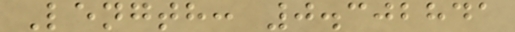Length: 0.302841
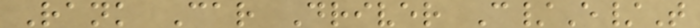Rank Car Driver C/E/T
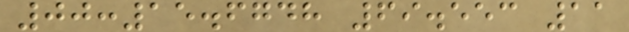00:15.6748 69.553 11
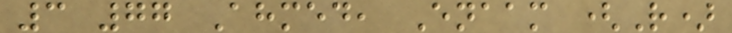3 77 Ahmed, Enaam (R)
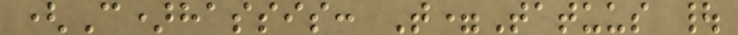(C)hassis: T=Tatuus |
